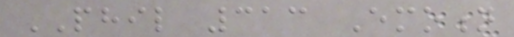PHIL 313 Emotion
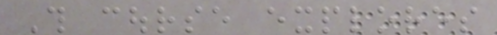This course explores
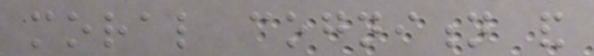moral cognition and
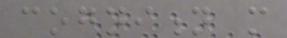cognition more
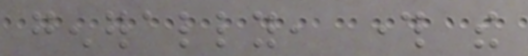generally, through the
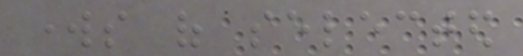works of selected
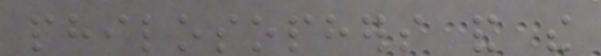philosophers and the
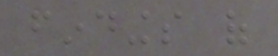findings of
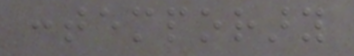contemporary
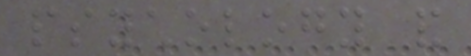psychology and
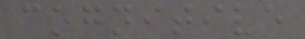cognitive
